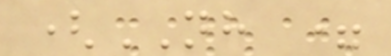(NH =
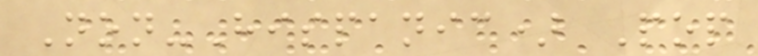Non-Hispanic) Pop
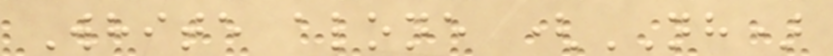White alone (NH)
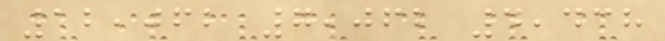12,062 7,062 4,438
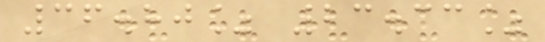36.80% 23.33%
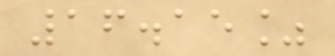16.15%
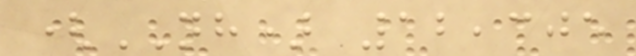(NH) 12,305
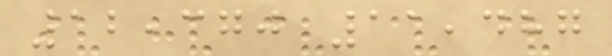12,370 11,487
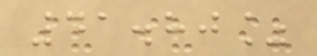41.80%
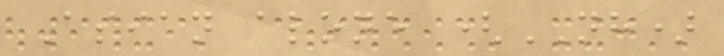Asian alone (NH)
